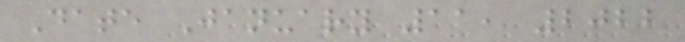Date January 11, 2022
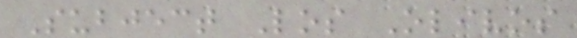Subject Los Olivos
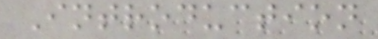Introduction
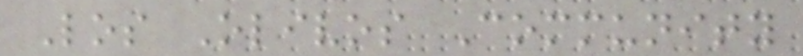Los Olivos Community
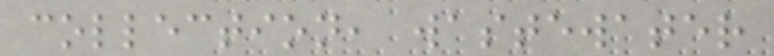collection, wastewater
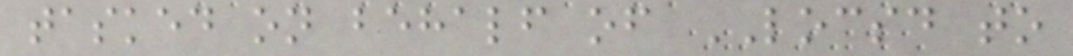tasked on behalf of LOCSD to
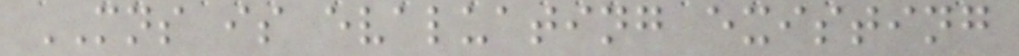MNS is evaluating existing
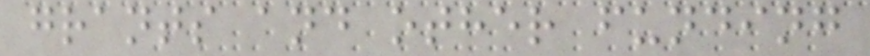grants and other funding
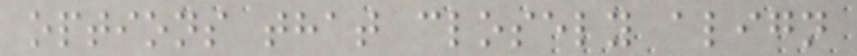options that closely align
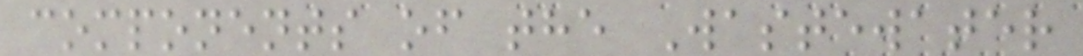components of the Wastewater
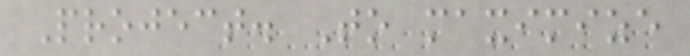Project. To maximize
